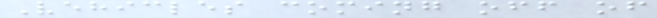Vehicles coming off of
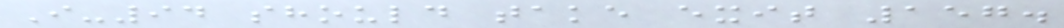I-94 should take exit 157.
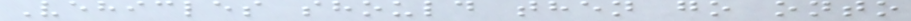Vehicles should then go onto
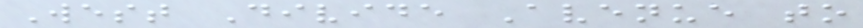West Divide Avenue to
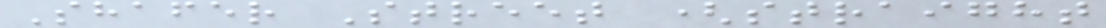Shafer Street (straight
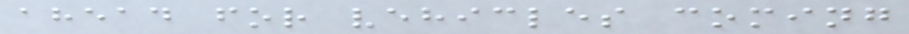ahead for vehicles coming
